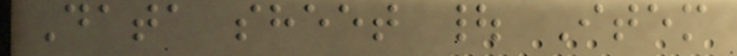Data sheet | Item
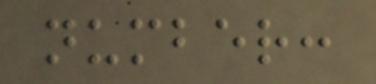number:
